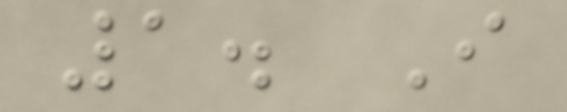1. I
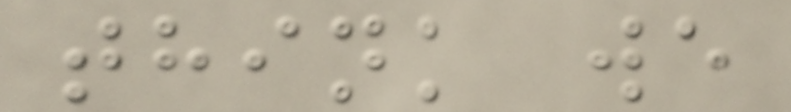think we
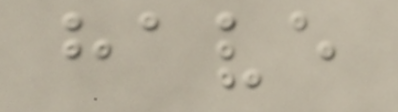have
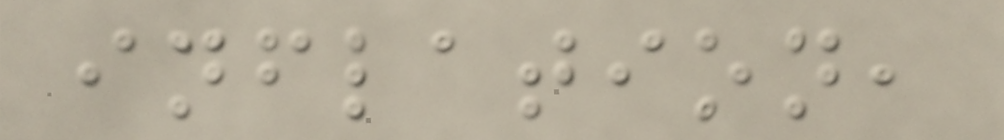inflation,
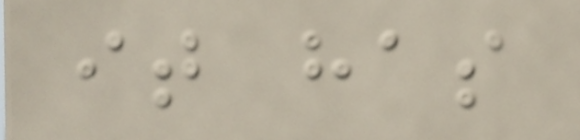it has
